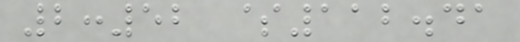2:52 $112.41
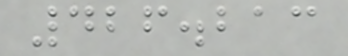426.213
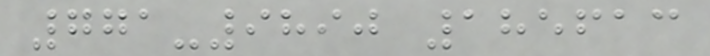771-9890 185613
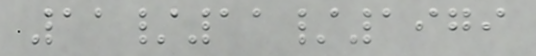11/11/1979
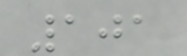101
